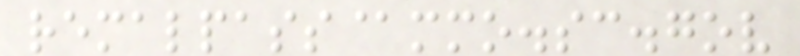remalpass@mmo.sc.gov
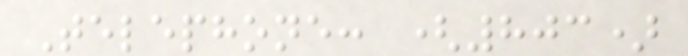Telephone: (803)
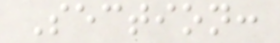Section:
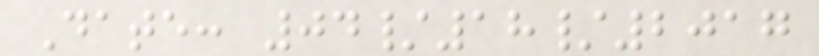Date: 04/18/2017
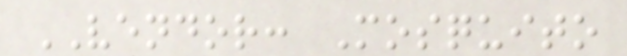VENDOR: Mosquito
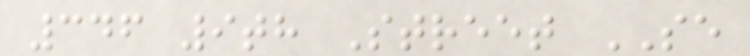346 9th Street SE
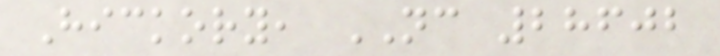Hickory, NC 28602
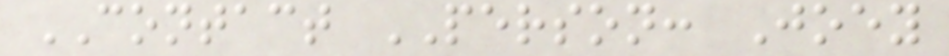CONTACT PERSON: Joey
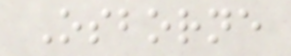Osborne
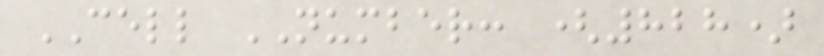CELL NUMBER: (828)
